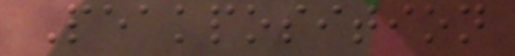Peakposition
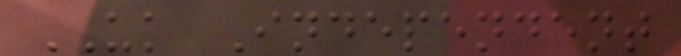UK Independent
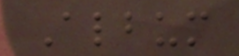Album
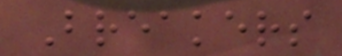Breakers
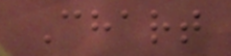Chart
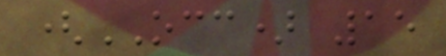(OCC) 15
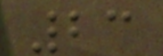23
